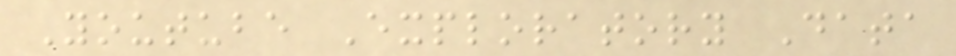Youtube Exploratory Data
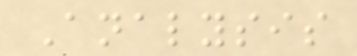Analysis
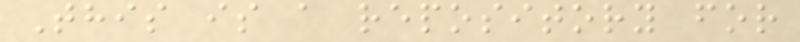This is a repository for
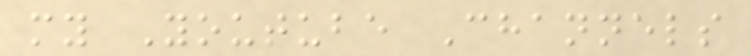my Youtube Channels
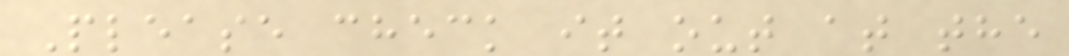Please check it out at the
